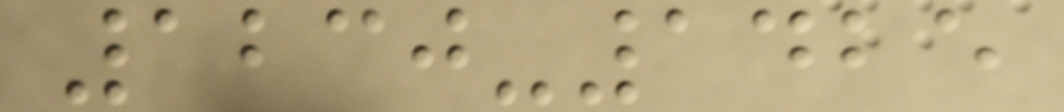1230-1425
